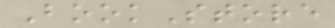BookStore
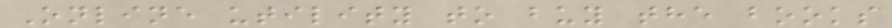Online utility to buy the books
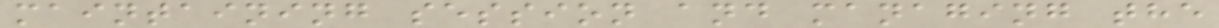maintaining session and managing the
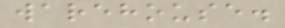warehouse.
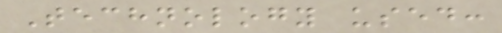Technology used:
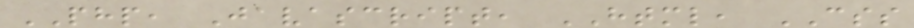PHP, Javascript, HTML, CSS
